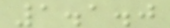1.1.0
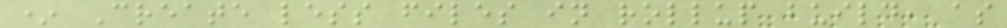* Create less files in rollup build, as
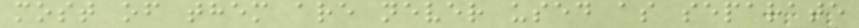most of them are never used as separate
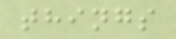things
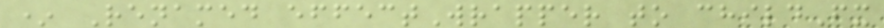* Renamed effectWrapper to childFx
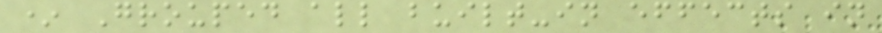* Grouped all built-in effects in
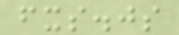fxs.js
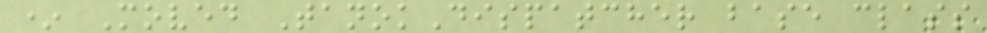* Moved TanokDispatcher base class
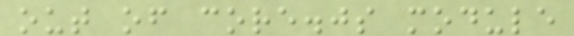out of core.js module
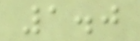1.0
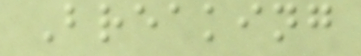Breaking
